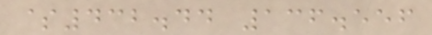$432.44 136.556
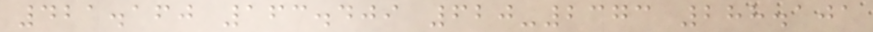421.160 163.409 620-2373 288.101
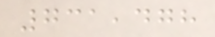731,478
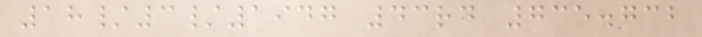18/3/1947 43rd 735.732
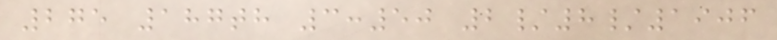275 187th 3:50 2/8/1906
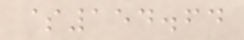$154.64
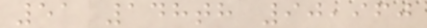51 148th 90,960
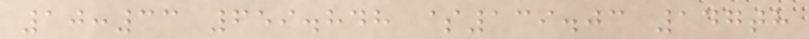10:33 659.848 $139.03 147th
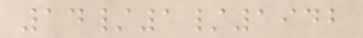14/1/1942
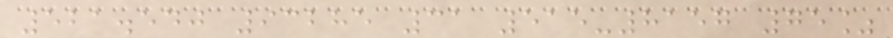521.540 93285 31 515-8157 75%
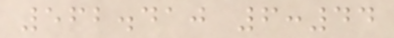562.410 6:44
